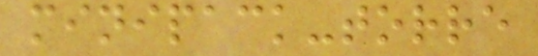minipack-torre
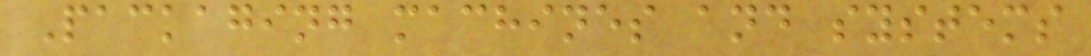Packaging machines and systems
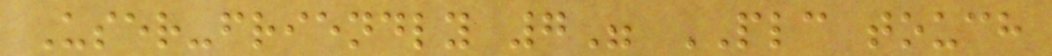User-friendly 7" PLC touch
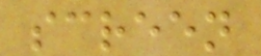screen
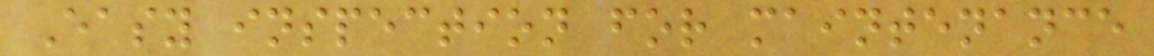Easy inspection for maintenance
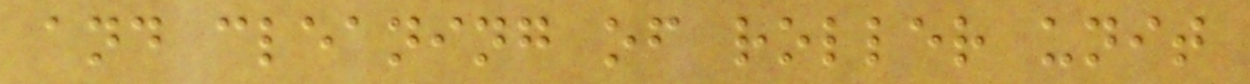and cleaning of roller unit
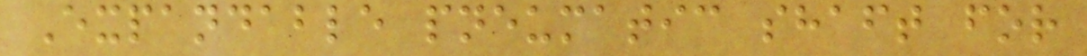Expandable pneumatic shaft for
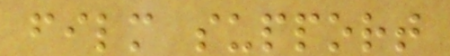film support
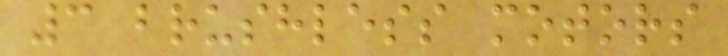3 brushless motors
